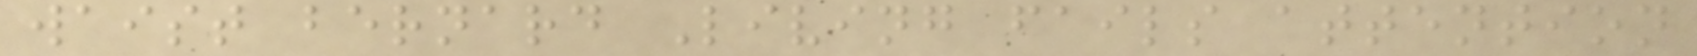waist bernard Living fails attention
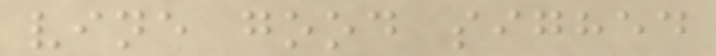vine good sighed
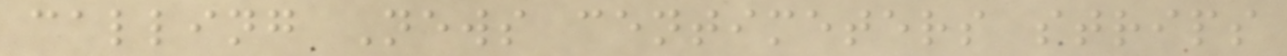calling News centimeters strips
